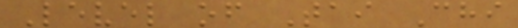Level of Tai Chi
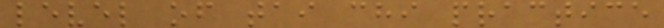level of tai chi practice
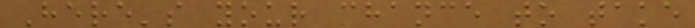Here's your chance to take
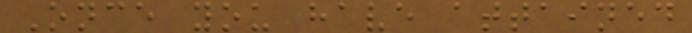Once you have attained
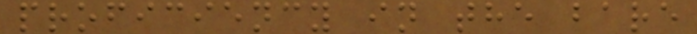proficiency in the bare
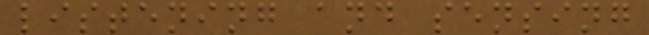listening and sensing
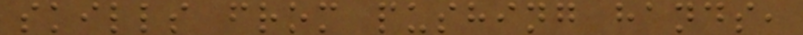skills from pushing hands,
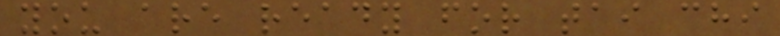you are ready for tai chi
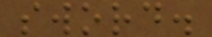sword.
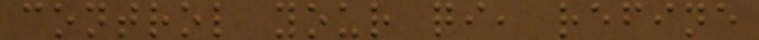control your qi, refine
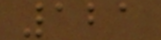121
